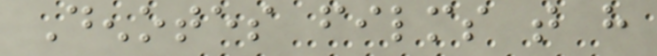Denotes films that have
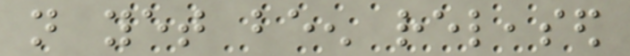not yet been released
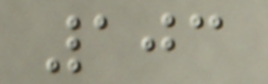103
